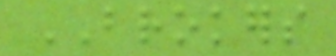BROKERS
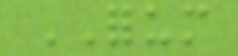FORUM
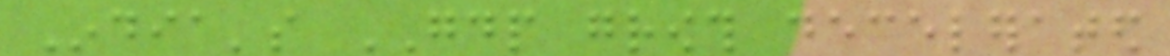India's GDP growth decelerated
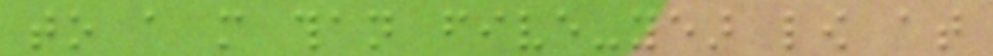to a more than five-year low at
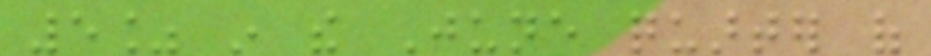5% in the June quarter of
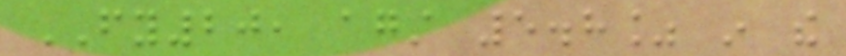FY20, against 5.8% in the
